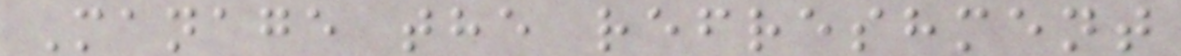Manage the refreshment
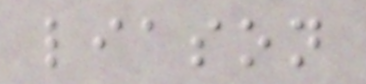liason
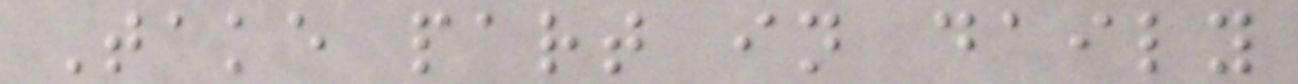Take part in daily
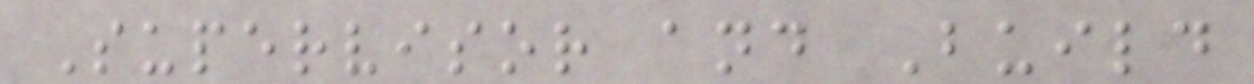Supervisor and Build
